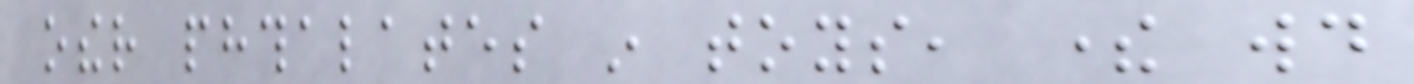other phthalates in toys, there would
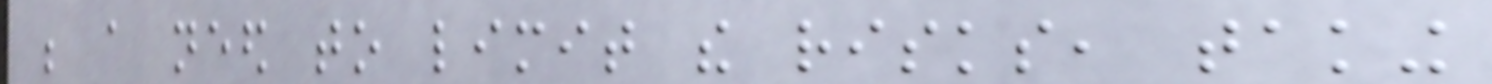be a need to limit the risks, taking
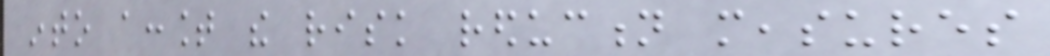into account the risk reduction measures
